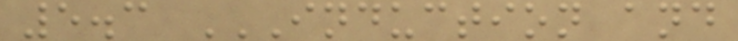5.3 INDUCTION AND
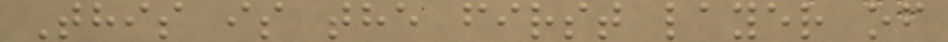This is the first layer of
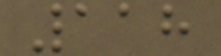118
